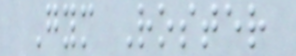Gym Roster
